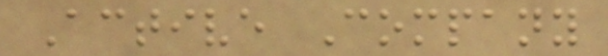Active Company
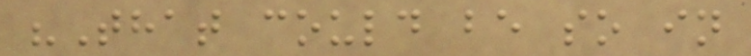"That could be so in
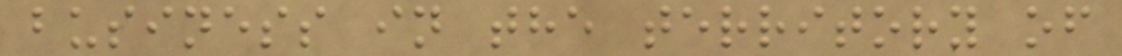business in the territory of
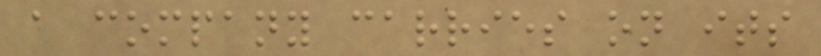a company carries on its
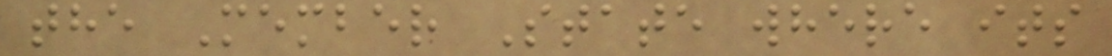the Member State where its
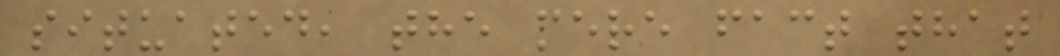situated, the mere fact that
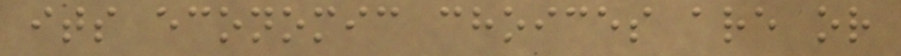its economic choices are or
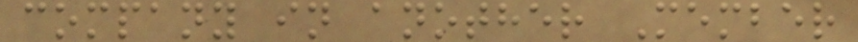company in another Member
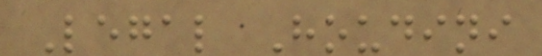Legal Houdini
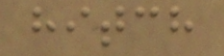hitch
